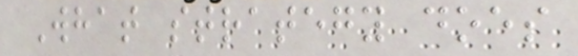What strategy does
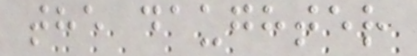the daughter
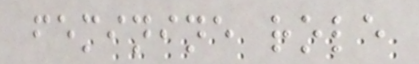feminine role
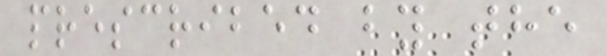prescribed by the
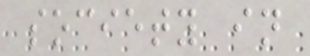society in
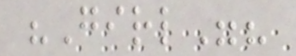"Girl"?
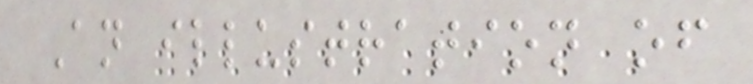An illustration of
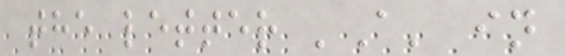the letter 'A' in
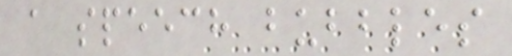a speech bubbles
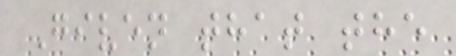Given that the
